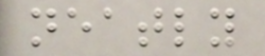neatly
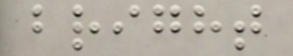bright
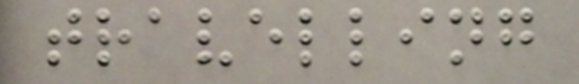travelling
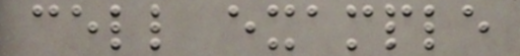cell example
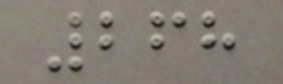268
